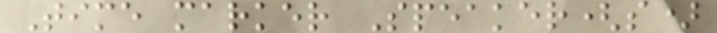Time marker Speaker(s)
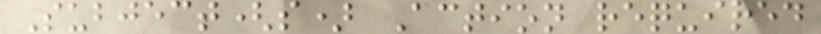Subject(s) Action required
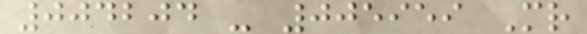004204 - 005959 Mr
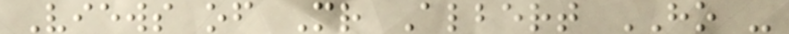Views of Mr Albert HO -
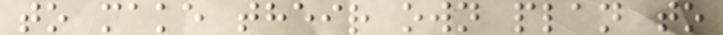to make their own plan to
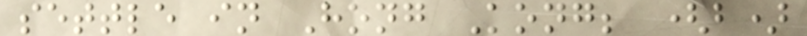settle in Hong Kong; (b)
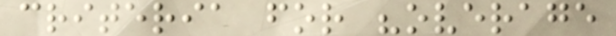criteria for "overage
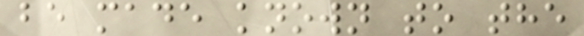be made known to the
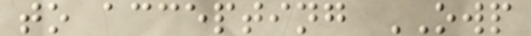to accepting OWP
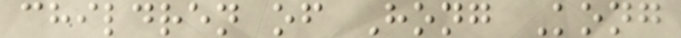children of Hong Kong
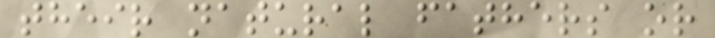their natural fathers or
